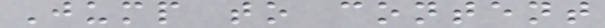Jump to content
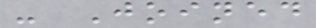- Joined
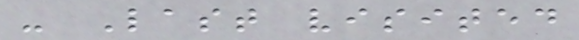- Last visited
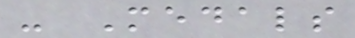- Medals
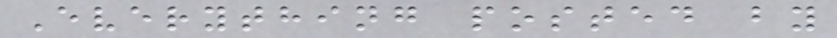Everything posted by
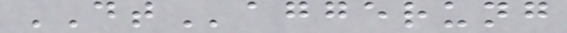DTaggerung
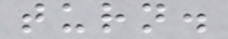turn.
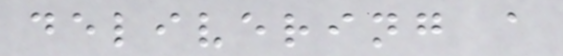delivering a
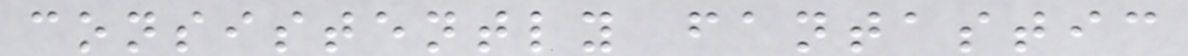consistently fantastic
